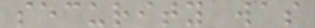security was
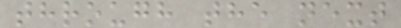through the next
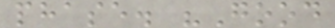phase. "Good
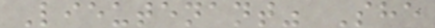Lieutenant" She
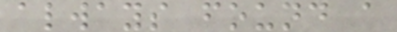always found a
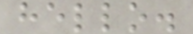hello.
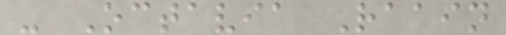- Octavia Raain
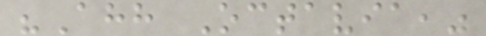"Ahh Octavia,"
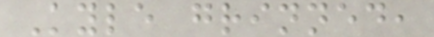Kyle grinned,
